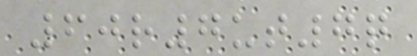60r7ut7q
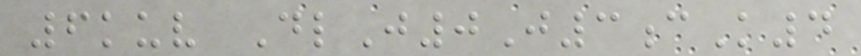6kuv DlJ0J3cK4
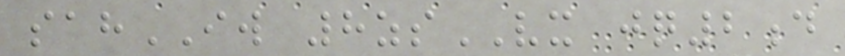sahIW 8zsVX jq2d
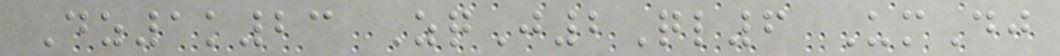Dz1k23 ZqJ2Ql6 UmDj
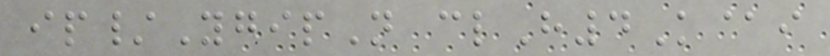ip/YgipN clH4K@i
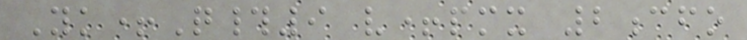Yk+Q#9 v+pmx 2cfo
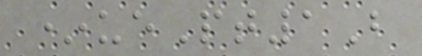*uePt1B
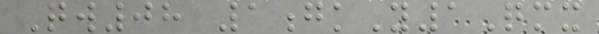Qw08 1gkY1Qmx
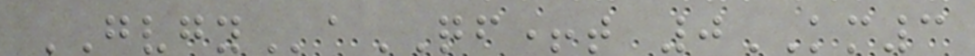GVGYaQF+t 0KM3
